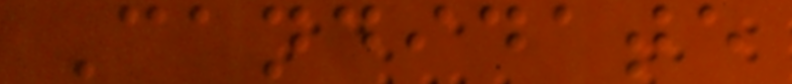Candidate
